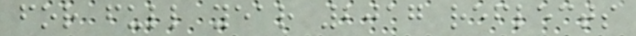for full year 2017 reflects
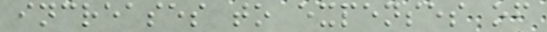increases to expenses of
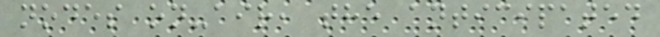nodes on-air, the anticipated
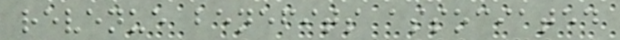revenue benefits associated
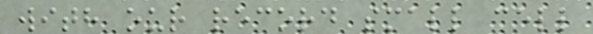with our record small cell
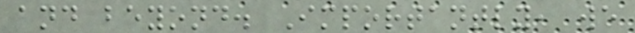and beyond. Importantly, we
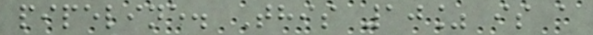pipeline. This 10% is a
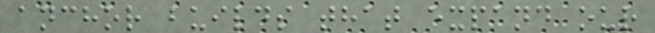anchor builds that expand our
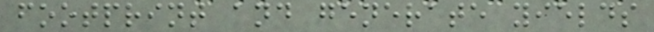footprint and generate yields
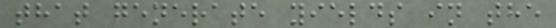that generate yields in the
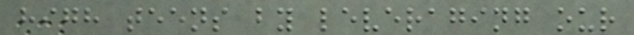high teens by leveraging our
